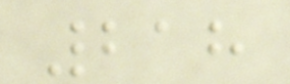218
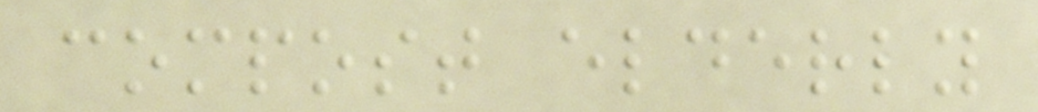compost elderly
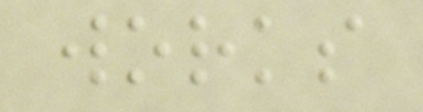works
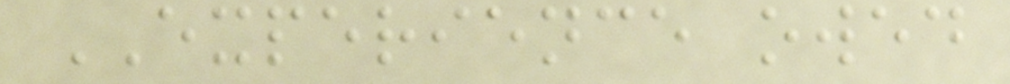EXPERIENCE owed
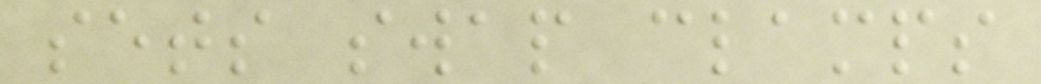sets swap clamps
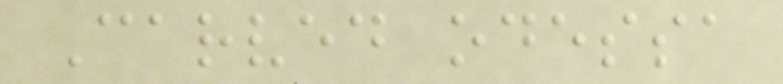Carved odessa
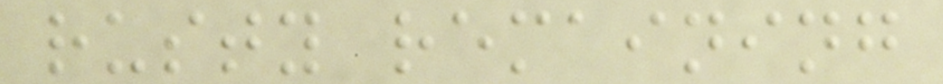rusty remaining
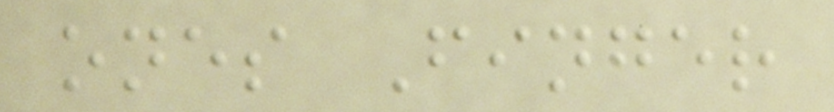ones Finger
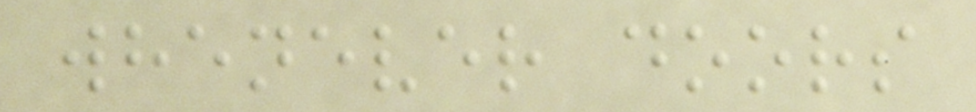whenever doors
